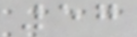57
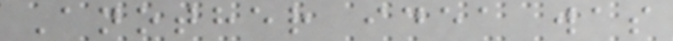Another idea was
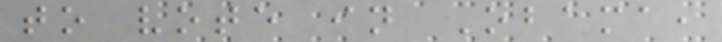to vote in Obama,
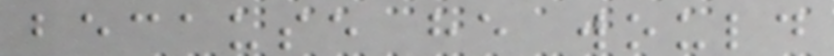because he would
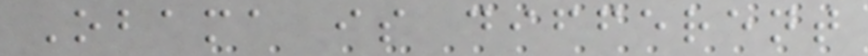Obama is different
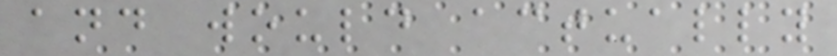and would actually
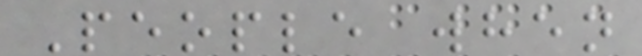People when
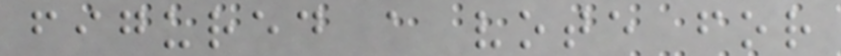figured a vote for
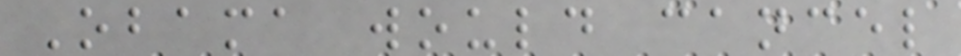Obama would cancel
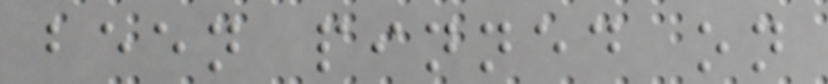been pinned on
